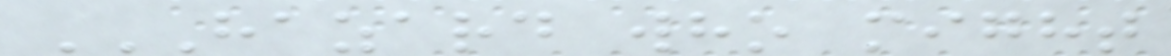HAZARD WHO MIGHT
